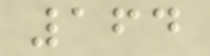164
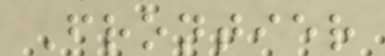Frontier
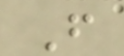F
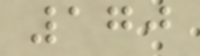170
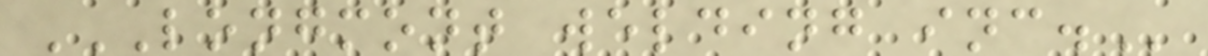LONGMONT WELDING INC.
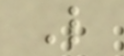L
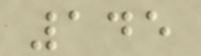145
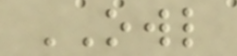OWL
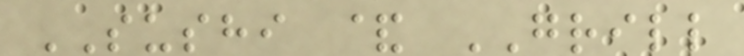SUSHI & GRILL
